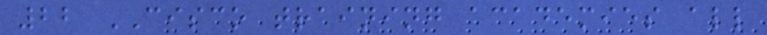22 CISCO training academies all
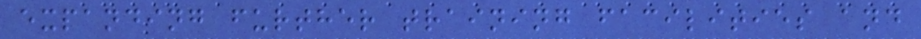expanding further training facilities and
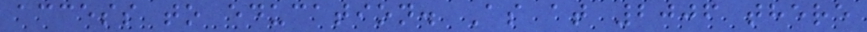access to education. As at 2006 there
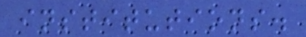institutions.
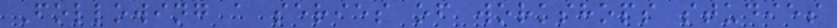Following a series of workshops studies
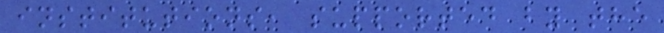institutions, supported by the
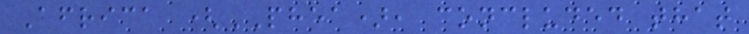Africa (PHEA), concluded that
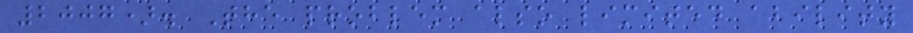2007). The problem also limited ability
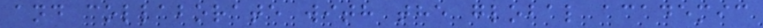and collaborate with the global academic
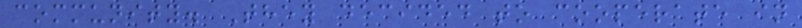community. They decided to cooperate in
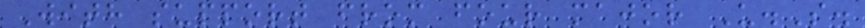With support from four major U.S.
